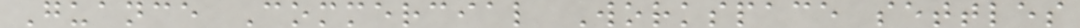Guance Commercial Workspace settles
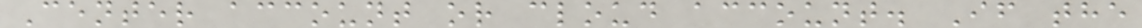Center account or cloud account. If the
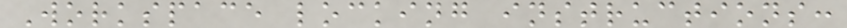Workspace locking instructions:
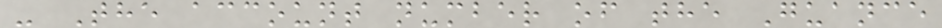- The account number of the Guance
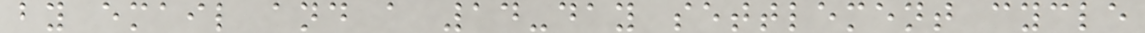by email and a 14-day settlement cycle
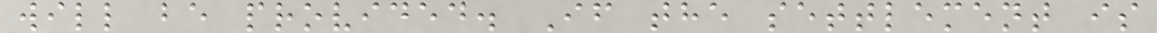will be provided. If the settlement is
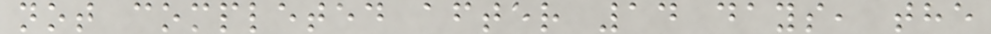not completed after 14 days, the
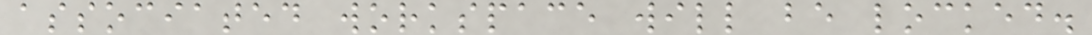associated workspace will be locked.
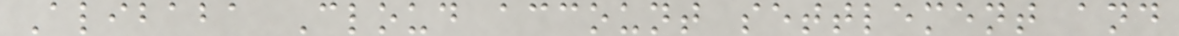Alibaba Cloud account settlement and
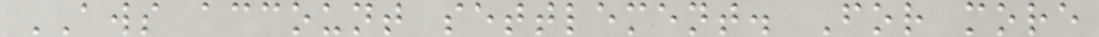AWS account settlement. For more
